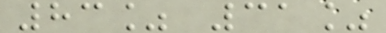83% 31%
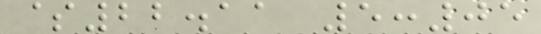$22.11 5:05
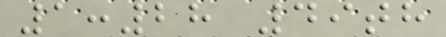1:28 49th
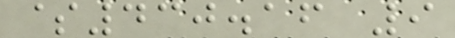$430.16 9
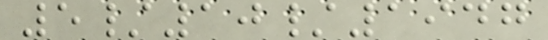5/10/1947
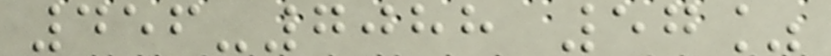456-7088 57%
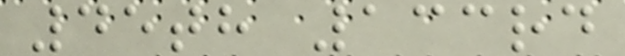45th 133rd
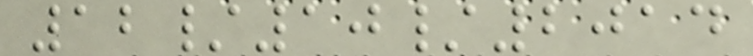12/10/2014
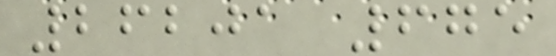26201 675
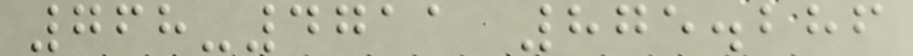768-4711 875.286
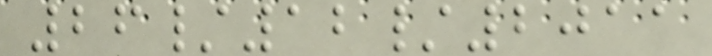26/12/2011
